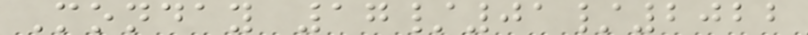Monday 17/01/2022
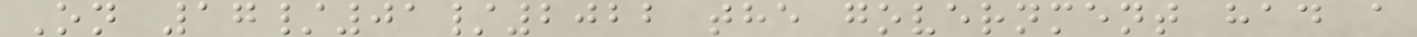On 17/01/2022 the government had a
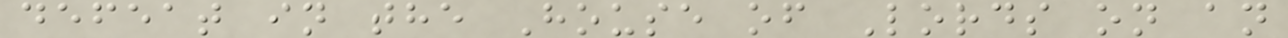defeat in the House of Lords on an
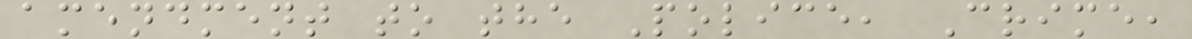amendment to the Police, Crime,
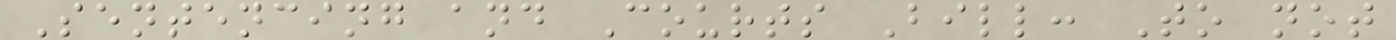Sentencing and Courts Bill: To not
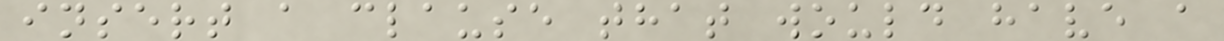insert a clause that would have a
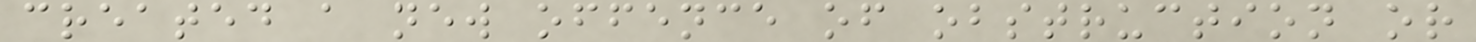created a new offence of obstruction or
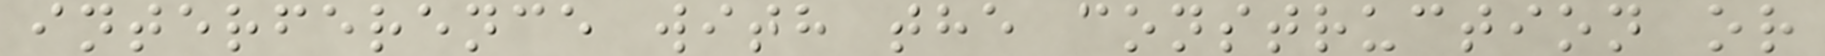interference with the construction or
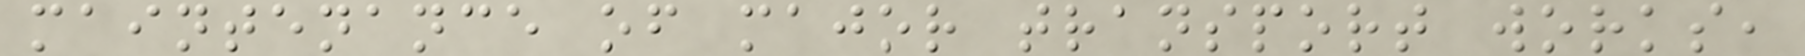maintenance of major transport works,
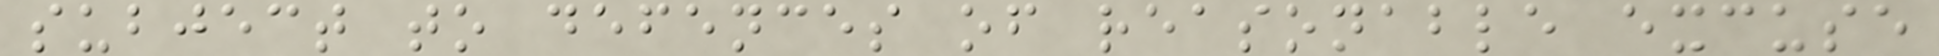subject to defences of reasonable excuse
